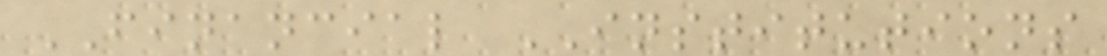FINANCIAL INSTITUTIONS
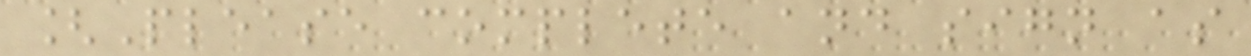[Please complete and sign as
